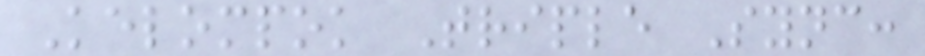Kelompok Triple Sync:
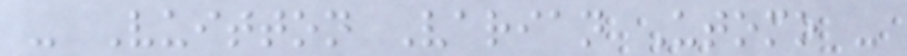- Vuitton Varian Utomo -
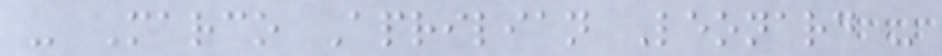- Marco Aprilian Leonard -
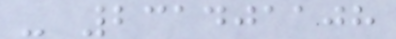- 231401108
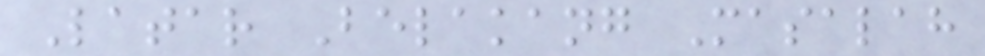Latar Belakang Masalah
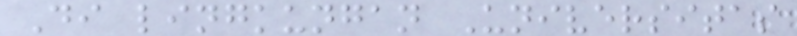Di lingkungan Universitas
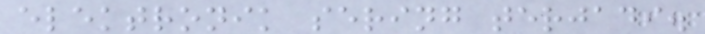elektronik sering terjadi.
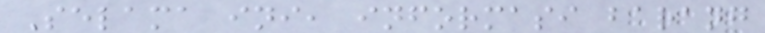Selama ini, informasi barang
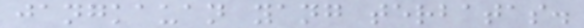jangkauan yang terbatas.
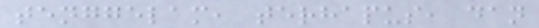tenggelam, terhapus, dan
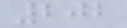202
